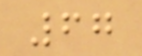67
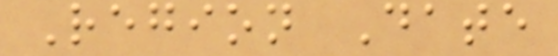Region Date
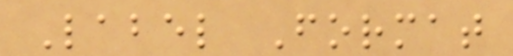Label Format
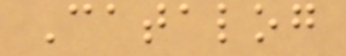Catalog
